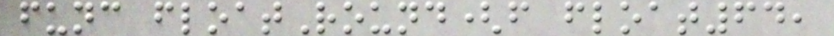func floatRound(f float64,
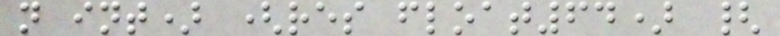n int) (res float64) {
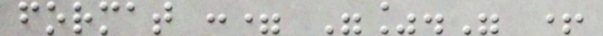format := "%." +
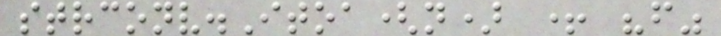strconv.Itoa(n) + "f"
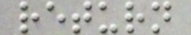return
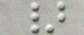}
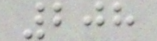208
